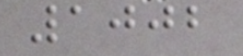1002
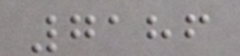7186
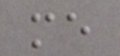me
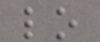lo
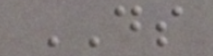DS
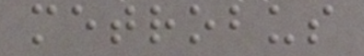metrobus
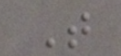T
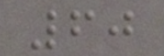60
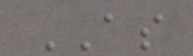AS
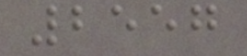2557
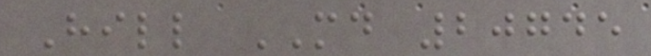Hill MD 20745
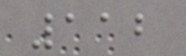112
